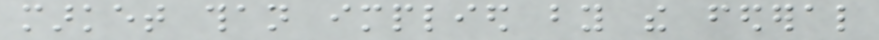market than implied by the federal
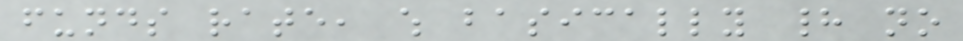funds rate, which basically had no
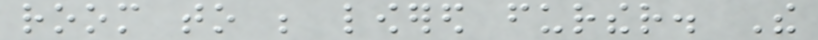room to be lowered further. The
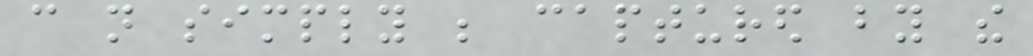can not simply be captured by the
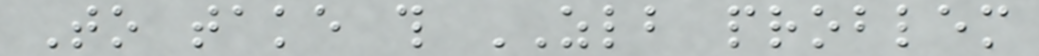To take this ZLB problem
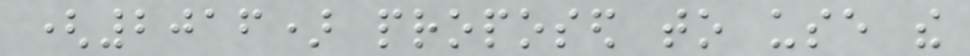(2016) proposed to use the
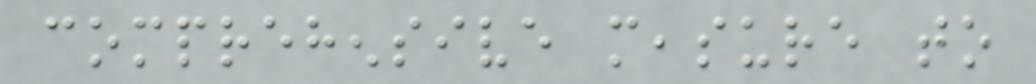comprehensive measure to
